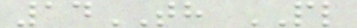14TH PL
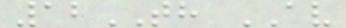12TH AV
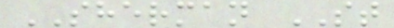SHERMAN ST
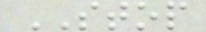STOP
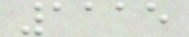1115
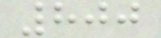800
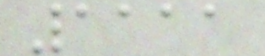1111
